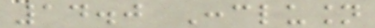14.0 Conclusion
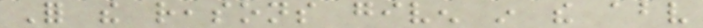For the reasons given in the above
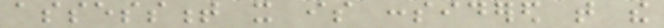assessment it is considered that the
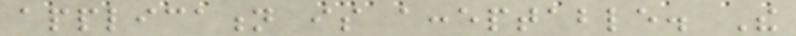application is acceptable. The
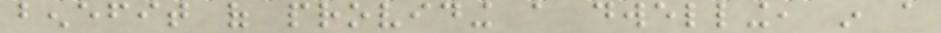benefit of providing a dwelling, in a
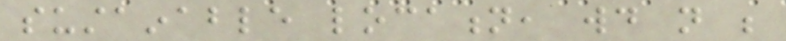sustainable location, would not be
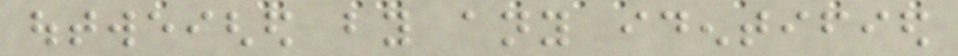outweighed by any identified
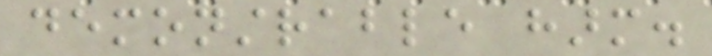demonstrable harm.
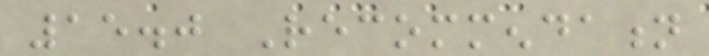15.0 Recommendation
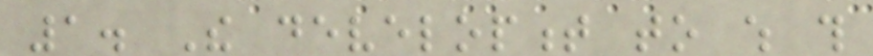1. The development to which this
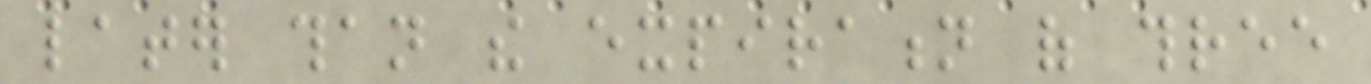later than the expiration of three
